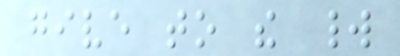give to the world
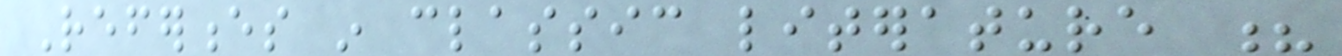References in classic literature ?
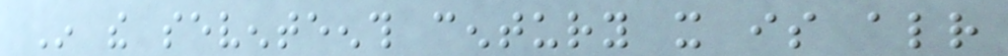In the seventeenth century it is already
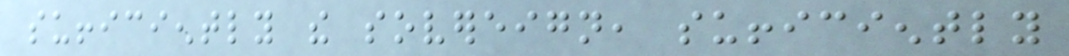sufficiently the sovereign, sufficiently
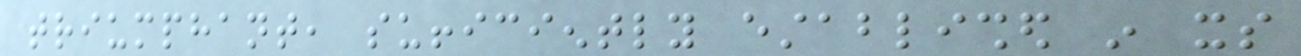triumphant, sufficiently established in its
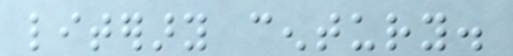literary century.
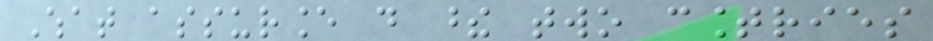What assurance do these two countries
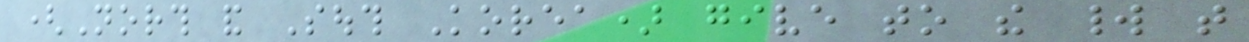(North and South Korea) give to the world that
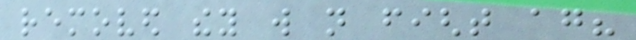removed they will not fight again?
